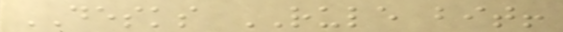DESKS RULE bit!
